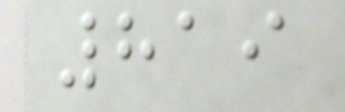819
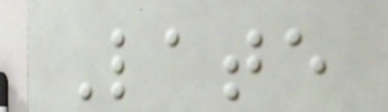Late
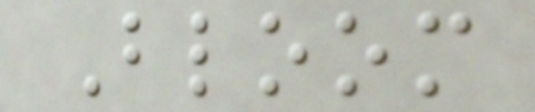Bloom
